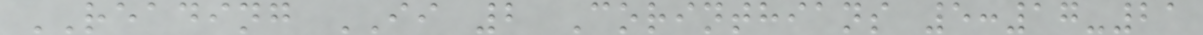READING II 2 Corinthians 5:17-21
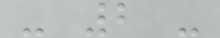- 2 -
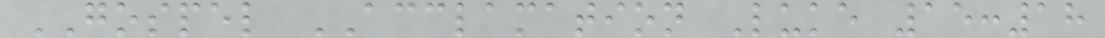GOSPEL ACCLAMATION Luke 15:18
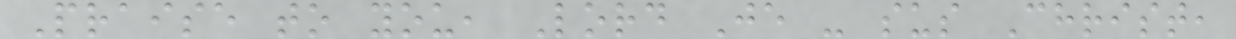Praise to you, Lord Je - sus Christ,
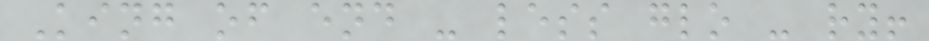King of end - less glo - ry!
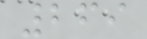269
